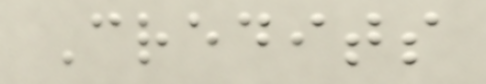Credits
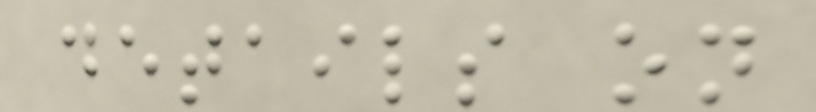details on
